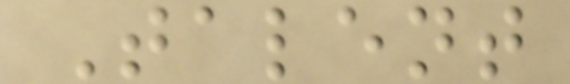Talent
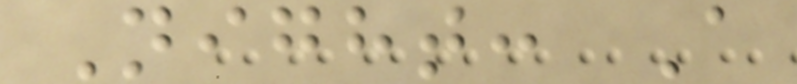Night: A
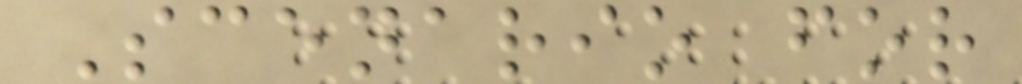Scenario for
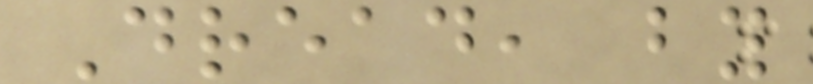Dread, by
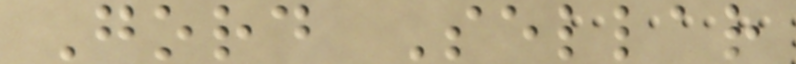Gord Sellar
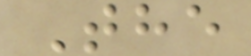The
